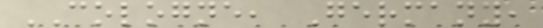COLOGNE, Germany,
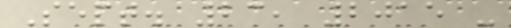Sept. 23, 2015 -
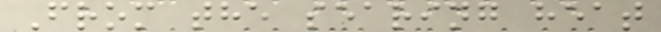From the searing heat
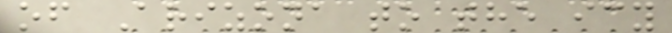of Arizona to the icy
